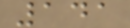141
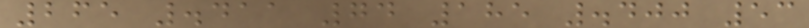265 .411 74 185 .400 53
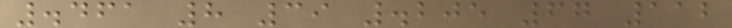.461 8 39 .205 67 112
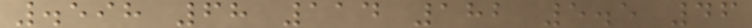.598 68 114 182 5.5 46
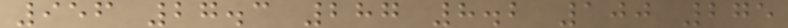956 27.3 287 8.2 100 275
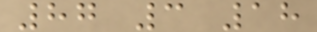87 3 18
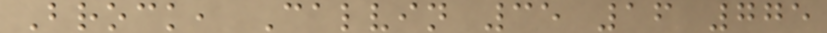Brock, Calvin 35 16 775
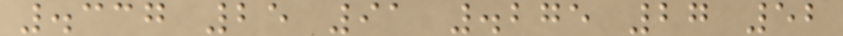.337 25 91 .275 27 52
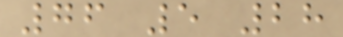76 5 28
